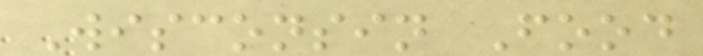Wisconsin Food
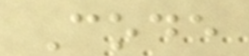Code
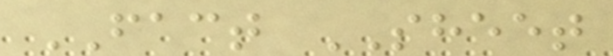FACT SHEET
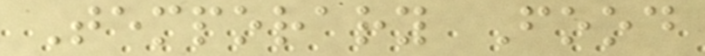Temporary Food
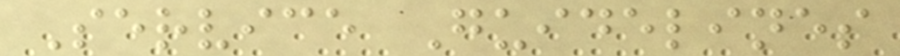Service Guidelines
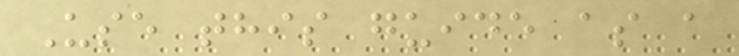Use this guide as a
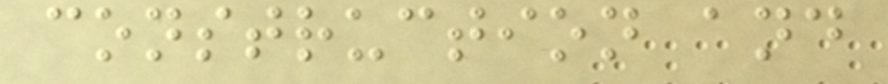construction and
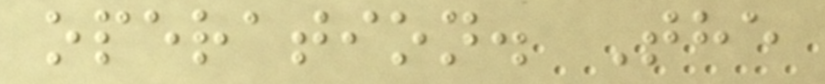operation. The
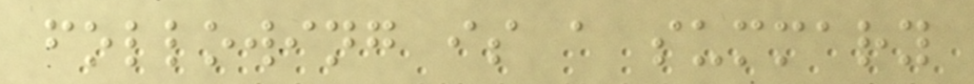following is a summary
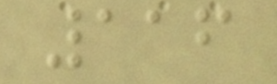116
